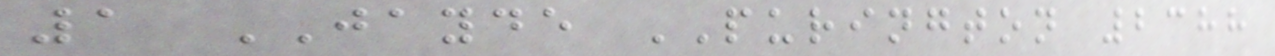1 JAYDE PURINGTON 2388
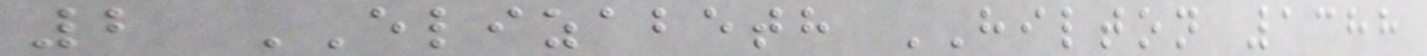2 ELIZABETH HILTON 1388
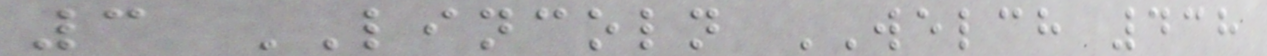3 LINCOLN WELCH 438
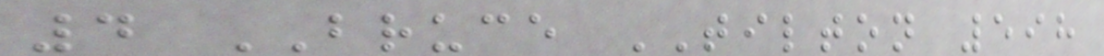4 BRUCE TILTON 598
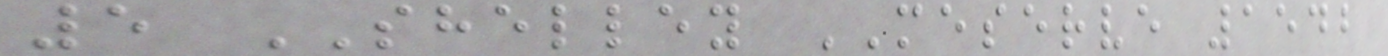5 SHELLEY MESERVE 1542
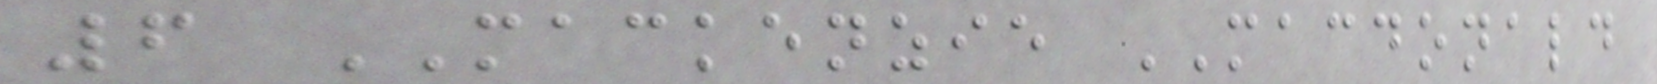6 MACKENZIE MACDONALD
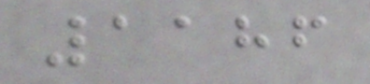1186
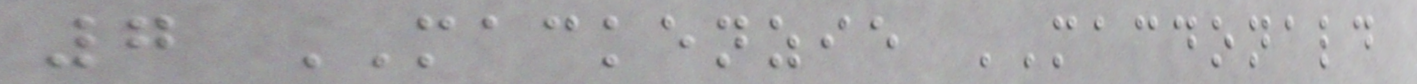7 MACKENZIE MACDONALD
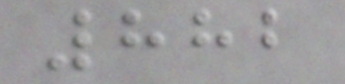882
